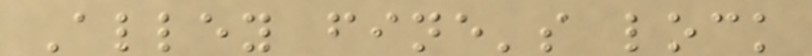Alley fine's lock
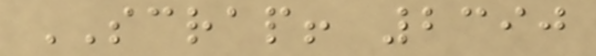SCRAP! 2390
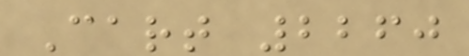Cart 2260
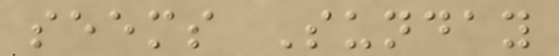seems Sunday
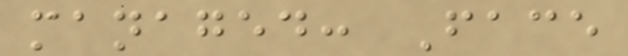managed: Face
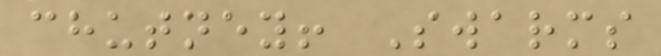chutney! Swarms
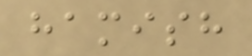hamish
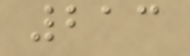213
